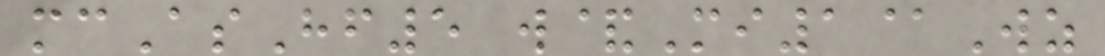mcAsHf5 w&Mi1@Wz
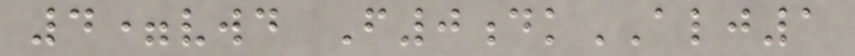4=vwd F0dkALJ1
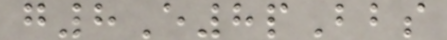g8E8pBbs
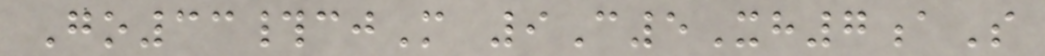Go33#cjM 9C5Xh7aS
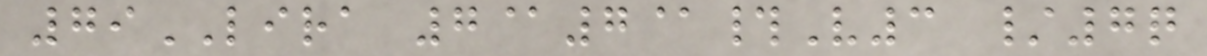79LIRA 7@7@#V3 /7q
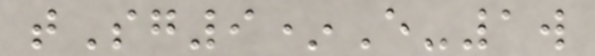tSg9*E-1w
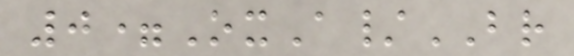0=OxA/BR
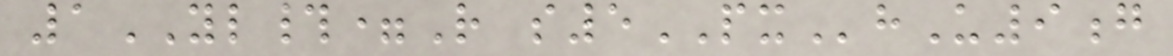1YL#=R s5PXhU9g
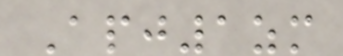Apj1zm
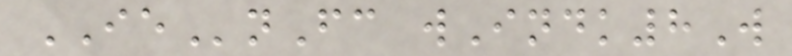IEnFc wIndk8W
